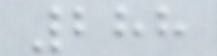288
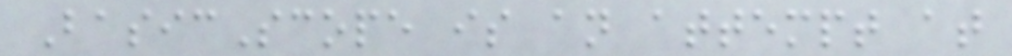BasicScope is an attempt at
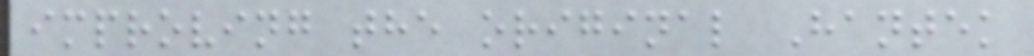improving the original Hantek
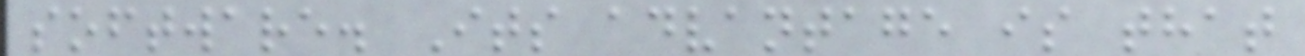software. Its advantage is that
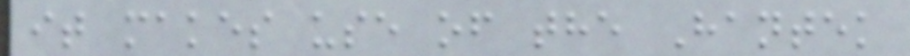it makes use of the Hantek
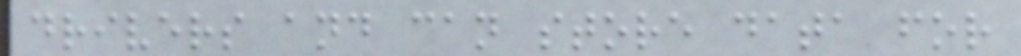drivers and can store data for
